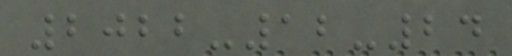2022-12-24
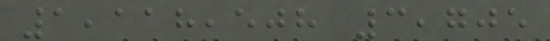1,118,508 3,705
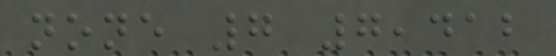none 7 7,412
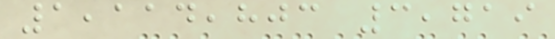1,114,803 3,719
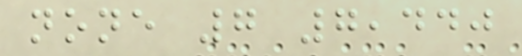none 7 7,440
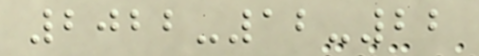2022-12-22
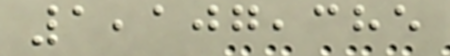1,107,385
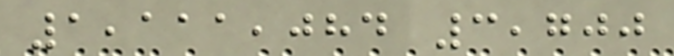1,111,084 3,700
